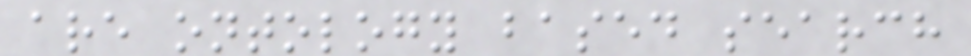are ontology based search
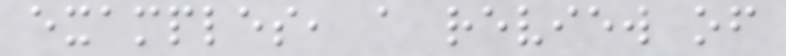examples, a review of
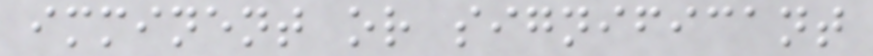imminent or significant
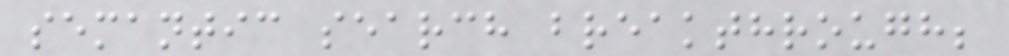semantic search breakthrough;
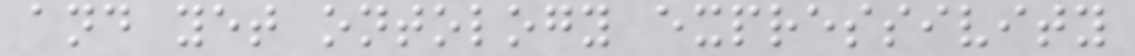and yet ontology expressivity
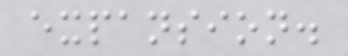expansion.
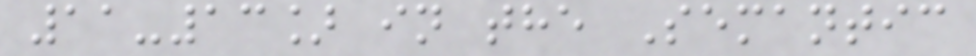11-13] in the Semantic
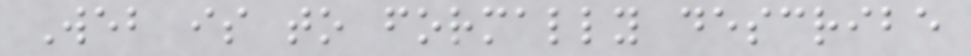Web is to formally describe
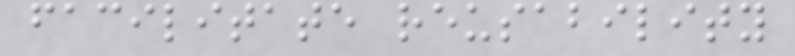facilitate reusability
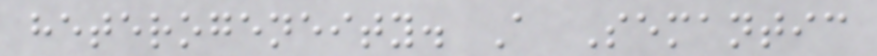heterogeneity. A Semantic
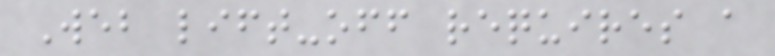Web lift-off requires a
